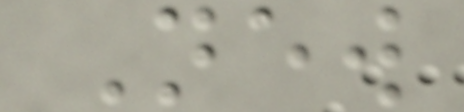New
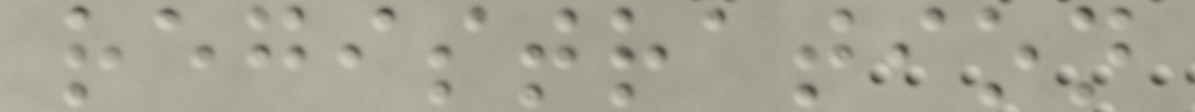registration
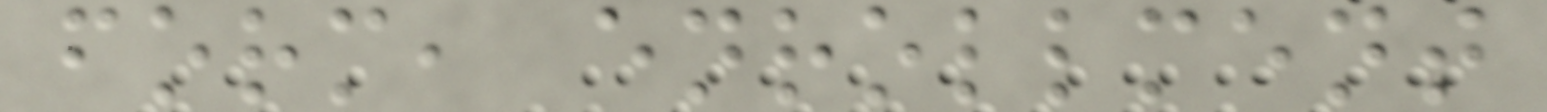form, enrollment
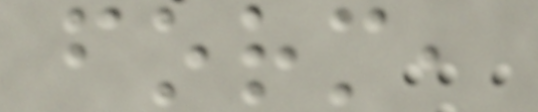form,
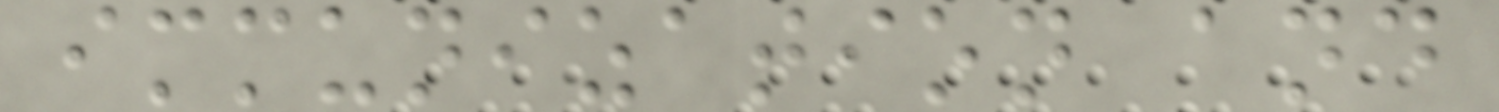immunization and
